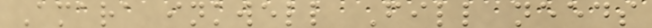Amara inkwell Fill needs
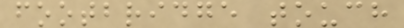footbridge touch
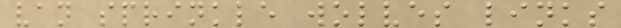van sprinkle wolves links
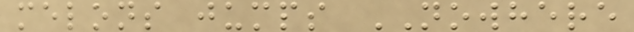melons jumps NOWHERE
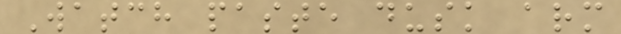Watch paste dusk arm
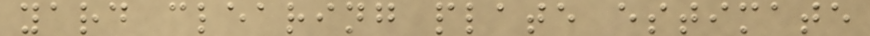yard clearing plate estimate
